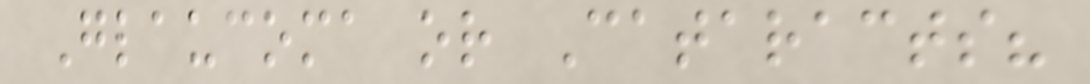Glaucoma or Cataracts?
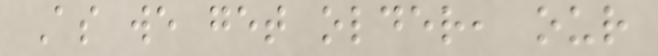As we get older, our
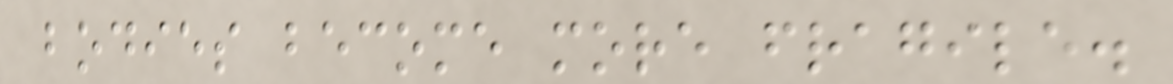bodies become more fragile.
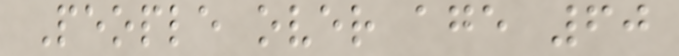People over age 60
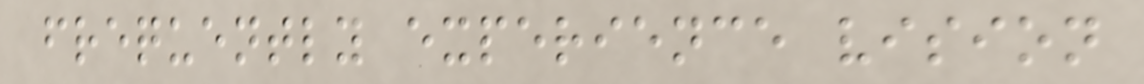frequently experience vision
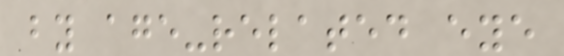by age-related eye
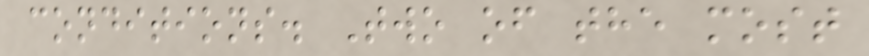conditions. Two of the most
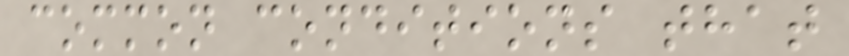common conditions that
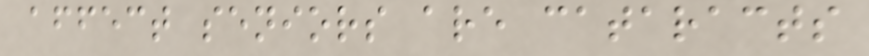affect seniors are cataracts
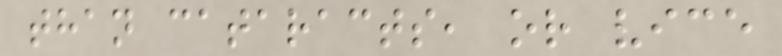than cataracts, or vice
